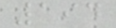194
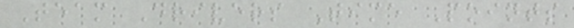Team Drivers Time Points
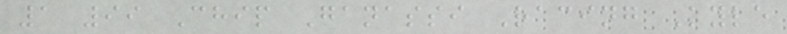1 99 Chip Ganassi Racing Kyle
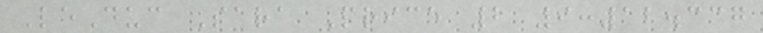LeDuc Sara Price 2 9:12.337
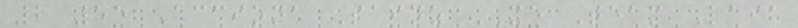2 55 Acciona Sainz XE Team Laia
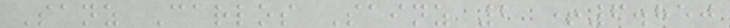Sanz Carlos Sainz 2 +6.850
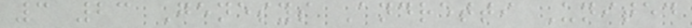3 23 Genesys Andretti United
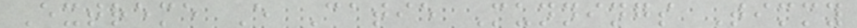Extreme E Catie Munnings Timmy
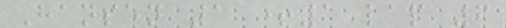Hansen 1 +1 lap 6
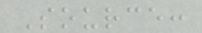Source:
